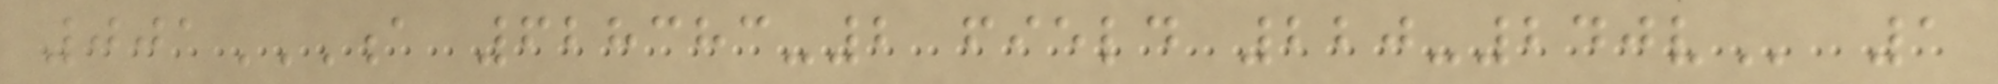001A 628383-2 FIELD 220-240V 1
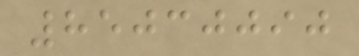85030090
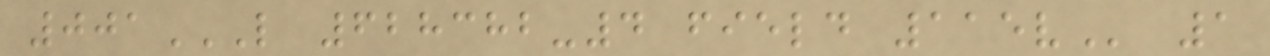001L 628382-4 FIELD 115V 1
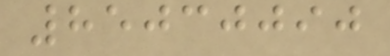85030090
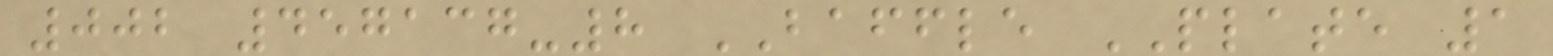002 457137-8 BAFFLE PLATE 1
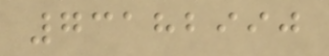73182990
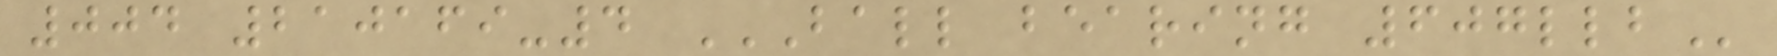004 210169-4 BALL BEARING 607LLB
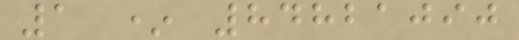1 * 84821090
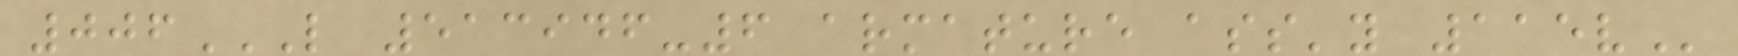006L 513946-6 ARMATURE ASS'Y 115V
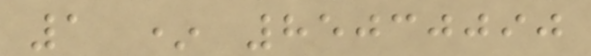1 * 85030090
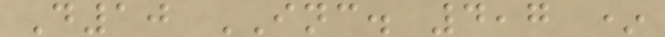D10 INC. 4,7 *
